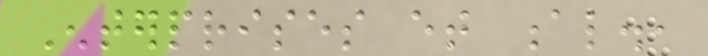Enterprises et al.,
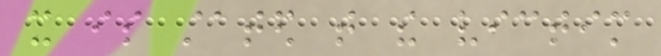it is stated that the victim
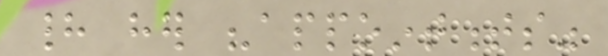had her "appointments"
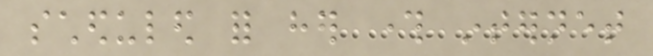scheduled for her through internet
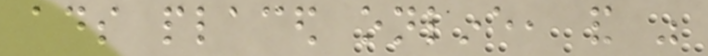ads placed online, and was
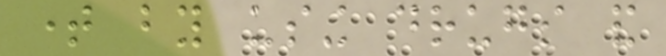time by using drugs and
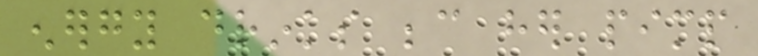energy drinks because her pimp
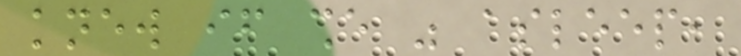knew if she was asleep,
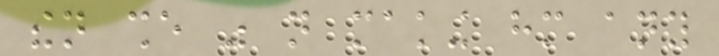then she was not making him any
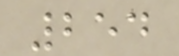254
